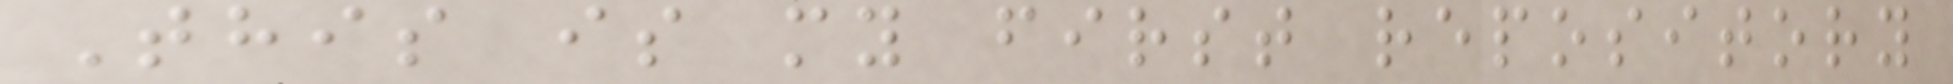This is my first repository
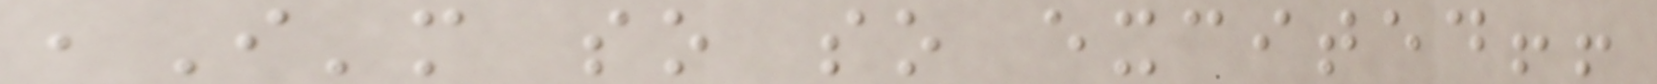,I'm so so excited!!
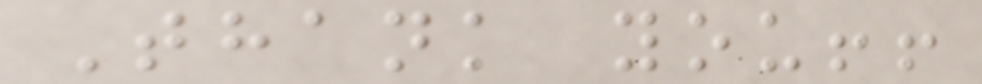Thank you!!
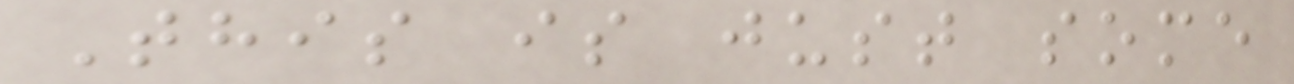This is just some
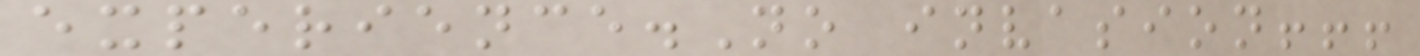experience.No invasion!!!
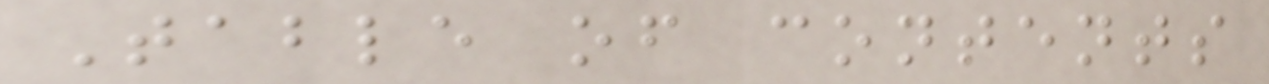Table of contents
